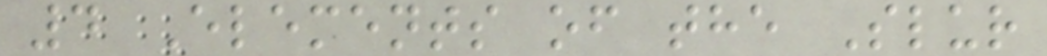4 Elements of the Slur
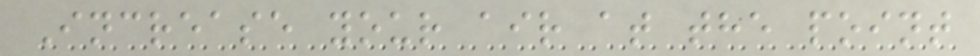Increase your air at the point
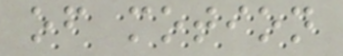of motion
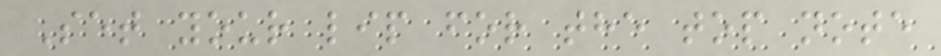Set your lip for the top note
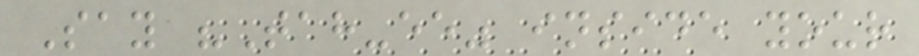Say "Tah-ee" inside your
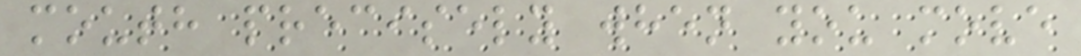mouth precisely when you move
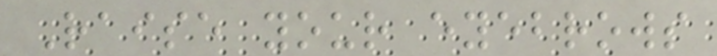Raise your eyebrows
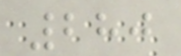280
